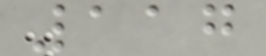117
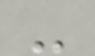-
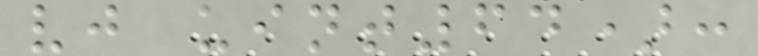vj uint64):
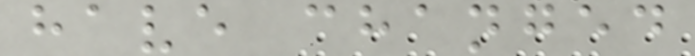have changed
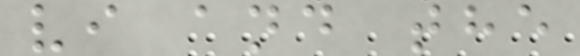vi and the
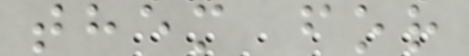them for
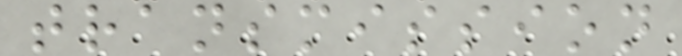transmission
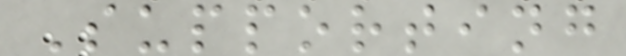Supporting
